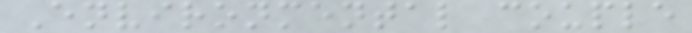Environmental couple
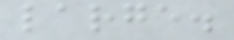large.
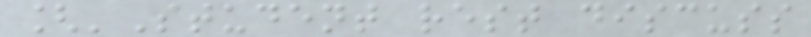['Student rest discuss
